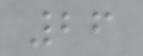26
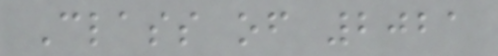Class of 2021
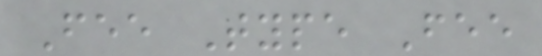Fee Type Fee
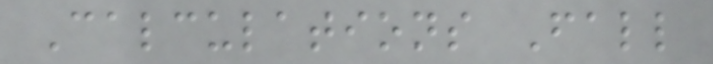Calculations Fall
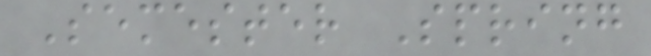Semester Spring
